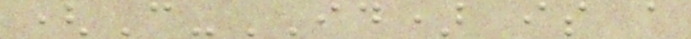(C-ID) is a
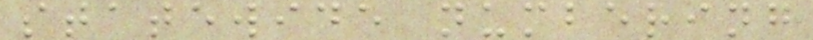statewide numbering
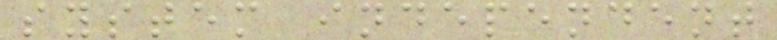system independent
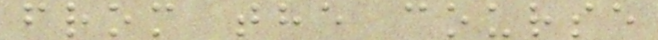from the course
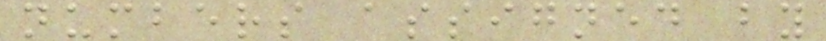numbers assigned by
